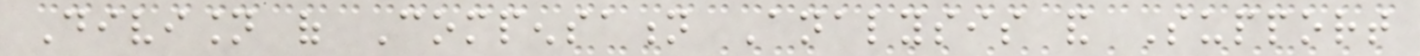Division of Compensation Analysis and Support
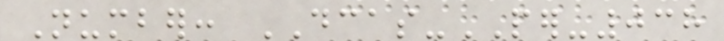Number: DCAS-PER-038
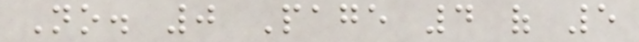No. 0 Page 4 of 5
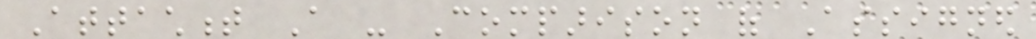Attachment A - Comparison of Assigned
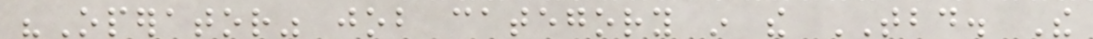"Operator" job category in the TBD. The
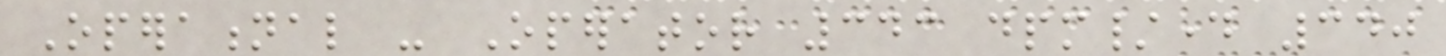Operational - Operator 343 dpm/day 340
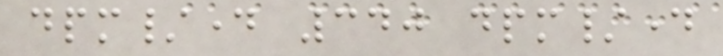dpm/day 340 dpm/day
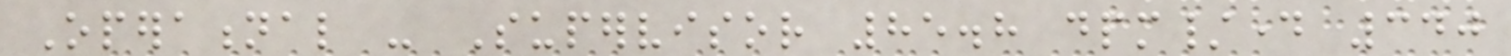Operational - Supervisor 85.8 dpm/day 340
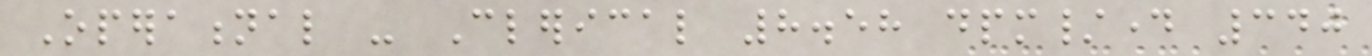Operational - Clerical 8.58 dpm/day 340
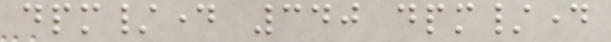dpm/day 340 dpm/day
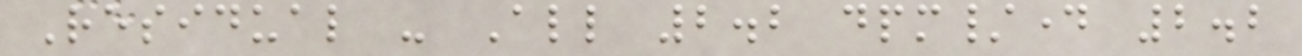Residual - All 2.2 dpm/day 2.2
